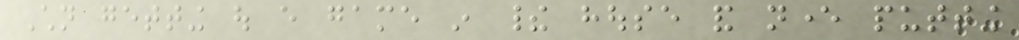Children getting out every game in their house and never putting
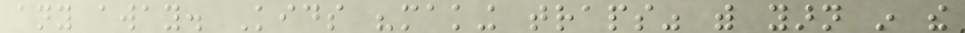any away. Kids "making traps" with yarn in the
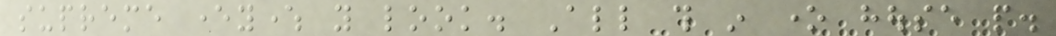supreme everywhere you look. All this in one house people.
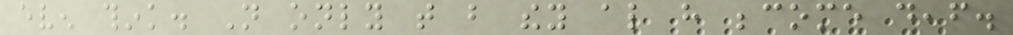even think. Not only that but they also have become deaf.
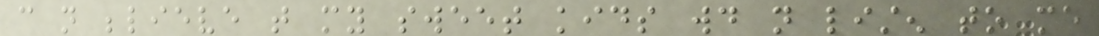can not believe that my sweet kids would not listen to me
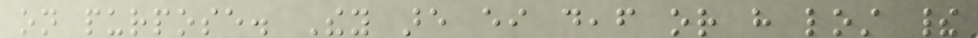on purpose. They are either deaf or have lost their
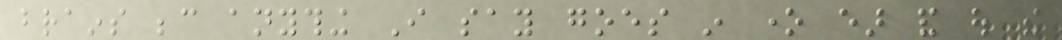brains because anything I say goes in one ear and out the
